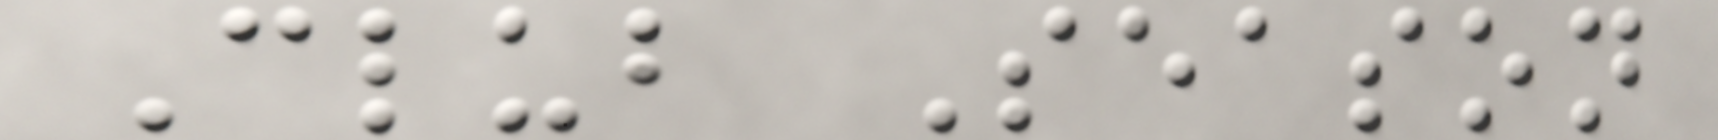Club Season
